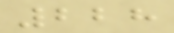228
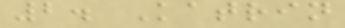2. Katrin
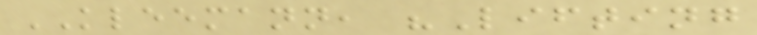KLEEMANN, "Lifting
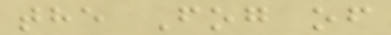the Fog of
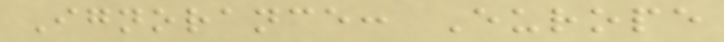Ignorance: Europe
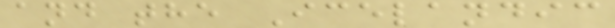and the Icelandic
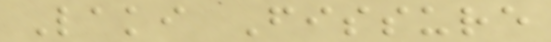Laki Fissure
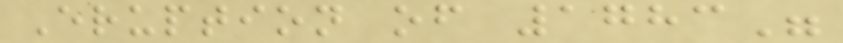Eruption of 1783"
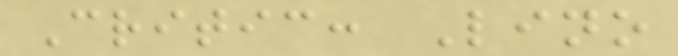Critic: Lino
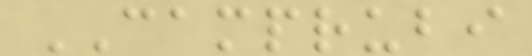CAMPRUBI
